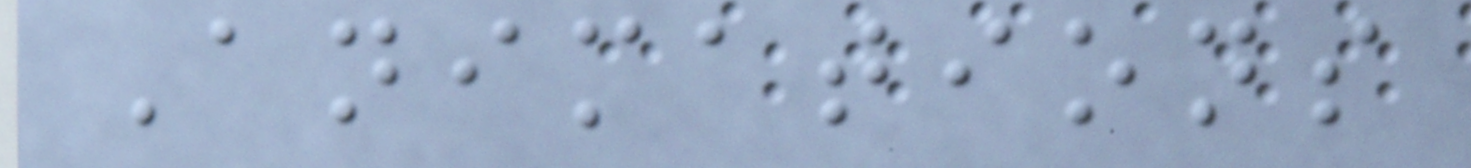Animations
